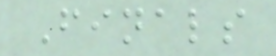Finals
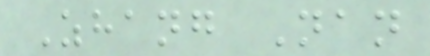Zhang Nan
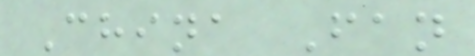China Fan
